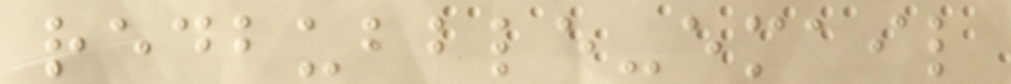redbubble-email
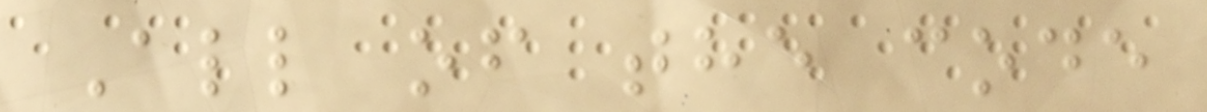All of the code
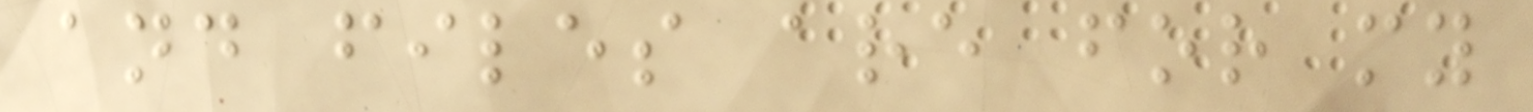and files are for my
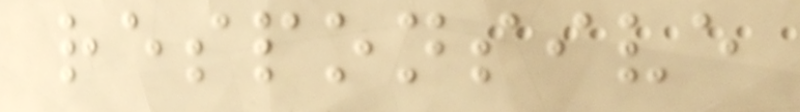responsive
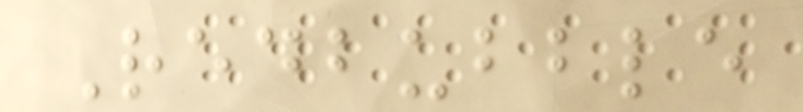Redbubble
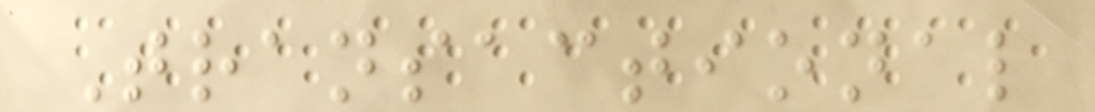Transactional
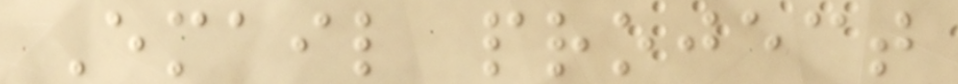Email project
